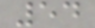54
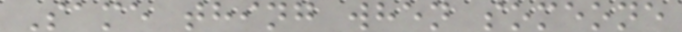Same thing when someone
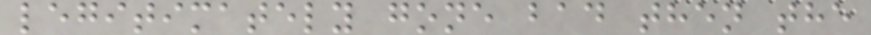legitimately gone bad then the
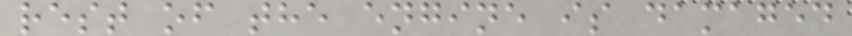rest of the engine is damaged
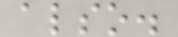also.
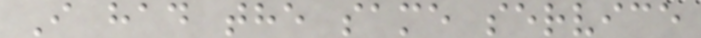I had the same service
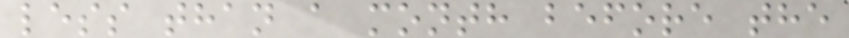less than a month before the
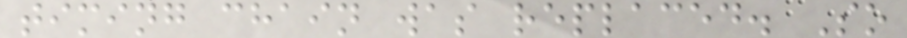timing chain was replaced. So
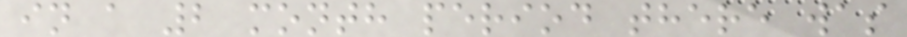in a 2 month period there was
